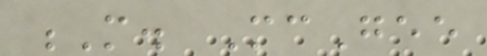M. McGee
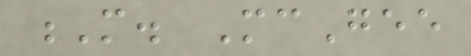M. McGee
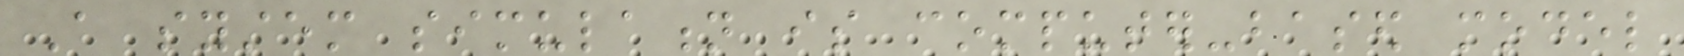A system simulation is computer-based model
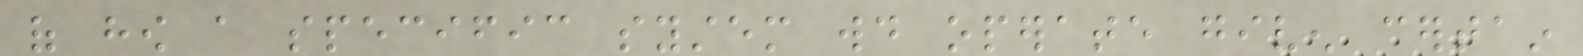of how a specific system would operate given certain
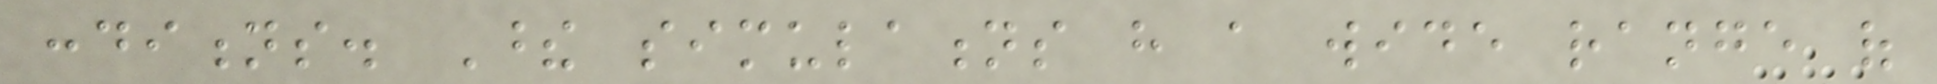conditions. These simulations have a wide range of
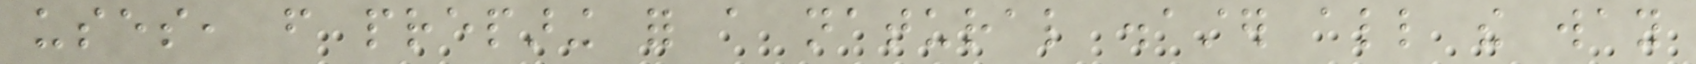uses, from preparing for a natural disaster all the way
